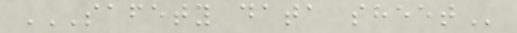SAFETY DATA SHEET
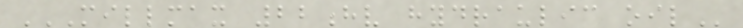MILLMAX 22HV HYDRAULIC OIL
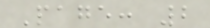Page: 2
